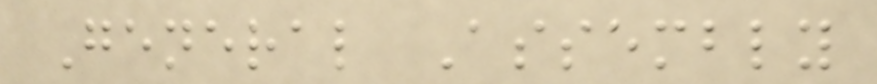General Assembly
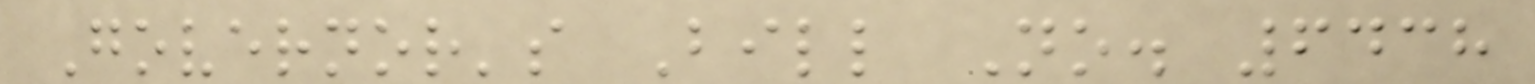Governor's Bill No. 6438
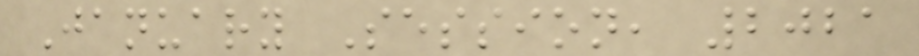January Session, 2021
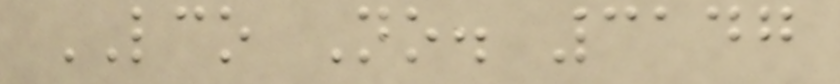LCO No. 3147
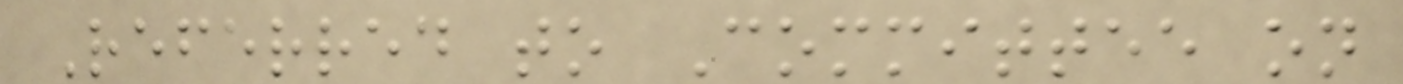Referred to Committee on
